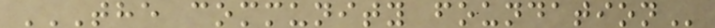THE COMMUNITY FOUNDATION
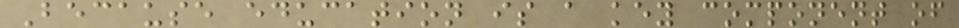Because education is a key component of
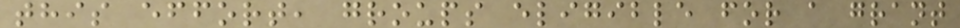this effort, groups eligible for a grant
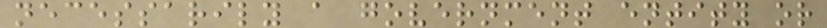necessarily a government entity or
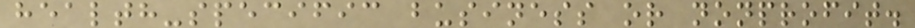health-specific business or nonprofit.
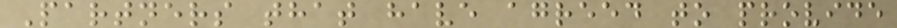Partners that have agreed to provide
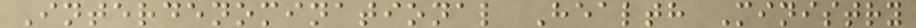Interdenominational Health Ministry
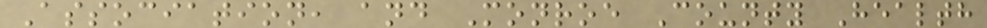Association, and Monroe County Health
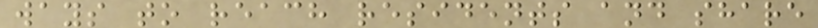ways to reach residents and share
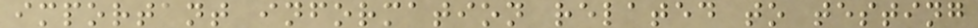important information related to testing
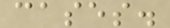cases.
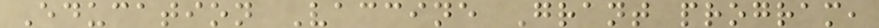Education Vaccine Grant program,
